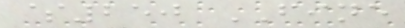$250 FINE
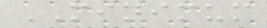MINIMUM
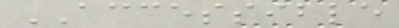ACCESSIBLE
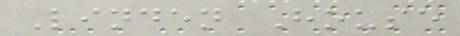Linden House
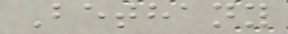Bethany
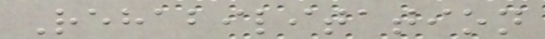Rehabilitation
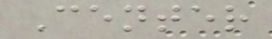Center
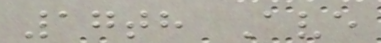17th Ave
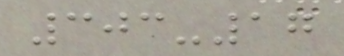303-17
